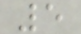5
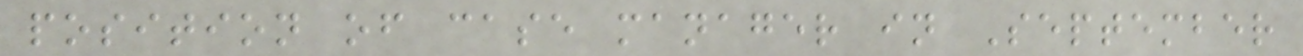position of case manager in September
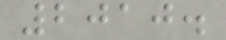2010.
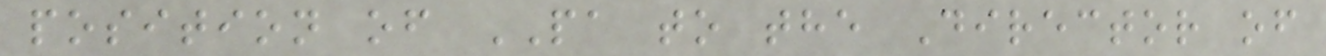position of PA to the Director of
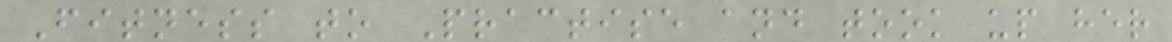Fitness to Practise and took up her
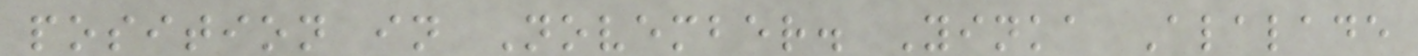position in November. Yinka Alalade
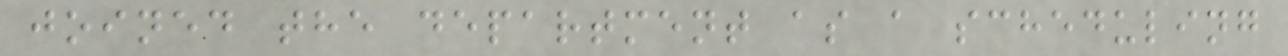joined the department as a scheduling
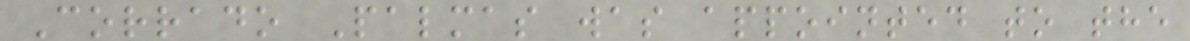Corrado Palmas was appointed to the
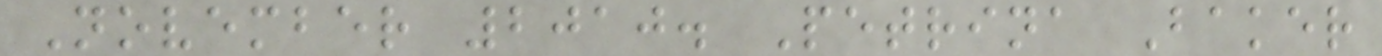November 2010. Petrina Baker
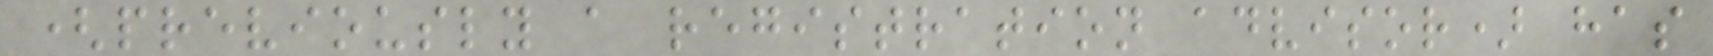(previously a registration advisor) has
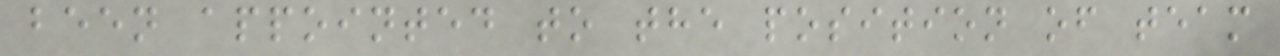been appointed to the position of team
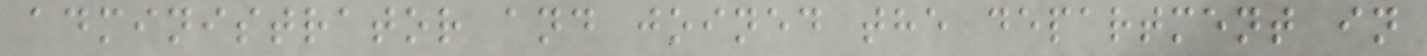administrator and joined the department in
